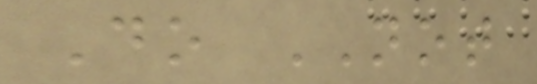Do NOT
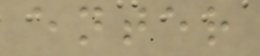enter
